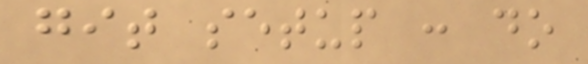git setup : do
